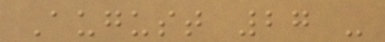August 27 -
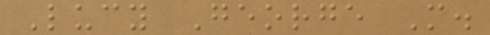Lucy George M.
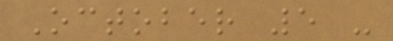October 5 -
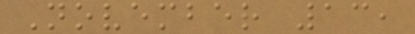November 13,
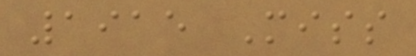1915 Miss
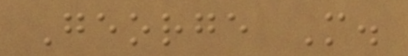George M.
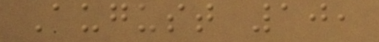August 10,
